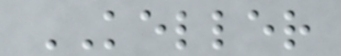KELLER
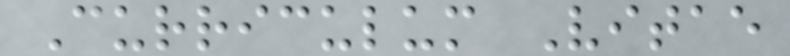Curriculum Vitae
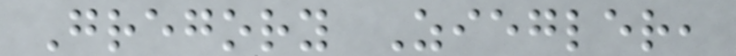Gregory Ziegler,
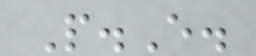P.E.
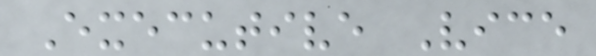Executive Vice
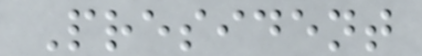President
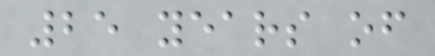25 years of
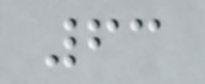63
